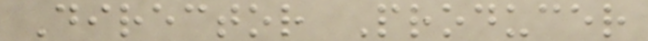Director Producer
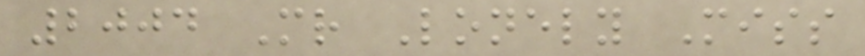2004 Mr Lonely Miss
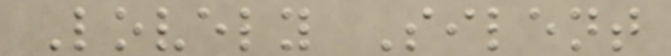Lovely Silent
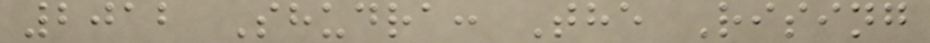2012 Shudra: The Rising
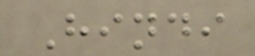Hindi
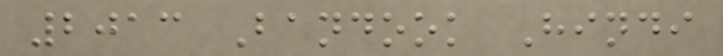2013 Bandook Hindi
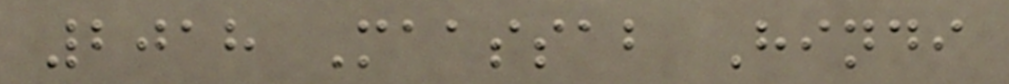2018 Maassab Hindi
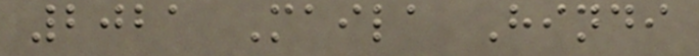2021 Maila Hindi
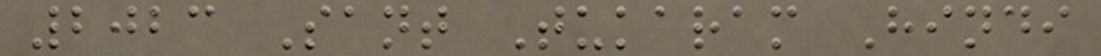2023 Sant Tukaram Hindi
